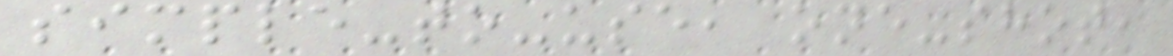simple-to-use, one-shot,
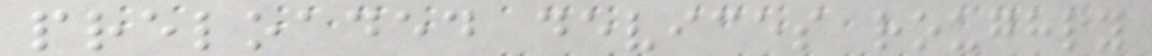preloaded devices roughly
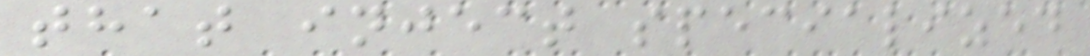that inject specialized
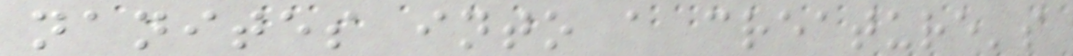nanites into a creature's
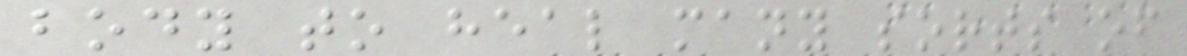body to heal many sorts of
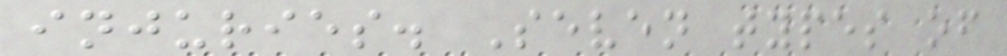injuries. Seven types of
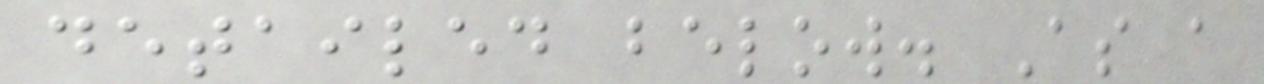detailed below. As a
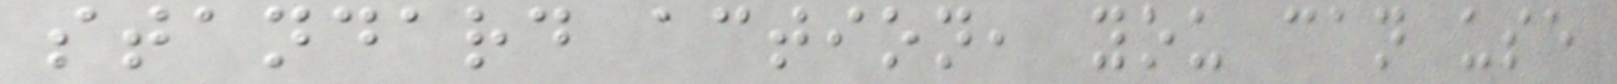standard action, you can use
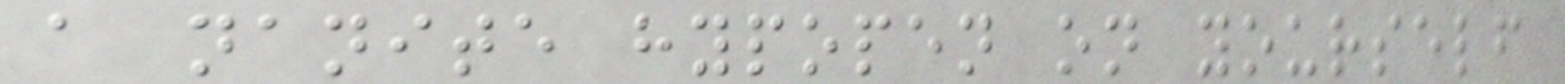a nanite hypopen on yourself
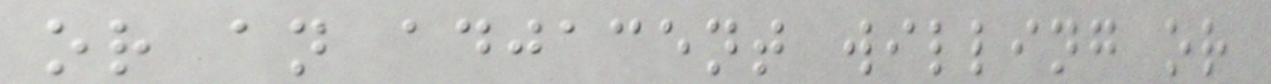or an adjacent willing or
